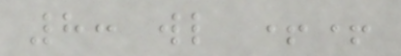8: wl ++
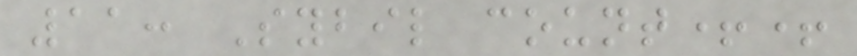11: Sybil count++
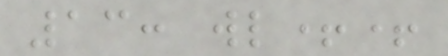13: wl++
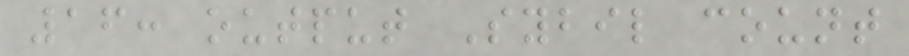16: output Sybil count
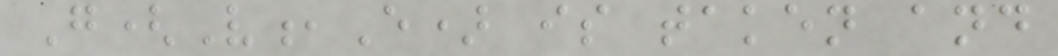G(V,E) is taken and
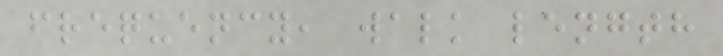frequency, walk length
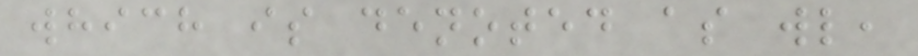which is denoted as wl,
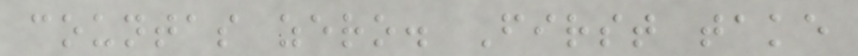countas zero. First take
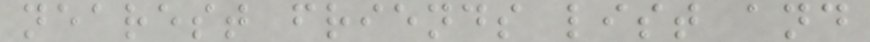nearest friends list and
